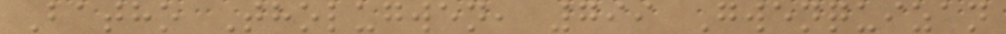Batho Tholugwen, 799 Gwenquizan
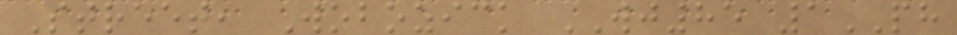Street, Wobozick WJ85 1PH
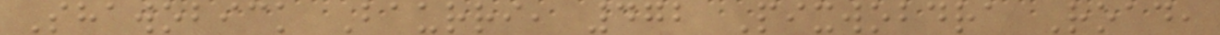Shawobick Baurri, 472 Pixwobdra Road,
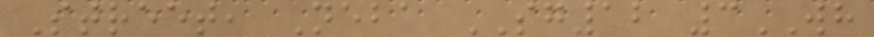Street, Neba SG12 3WH
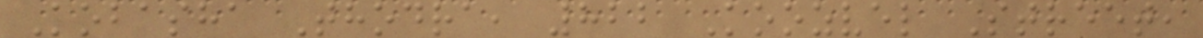Kobasha Thodra, 822 Koozvel Street,
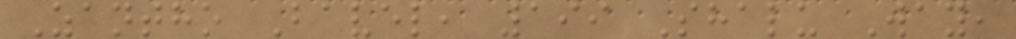Zantho Bavel, 199 Shalu Way,
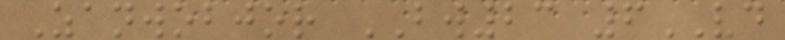Zanwobjor BW23 6VD
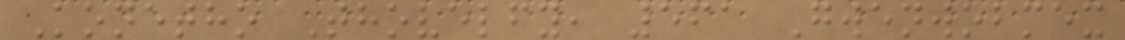Konetho Thovelfy, 561 Gwenwobmex
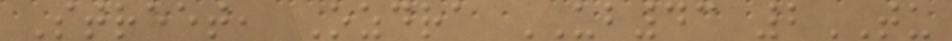Street, Ozdra UB43 2TU
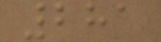281
